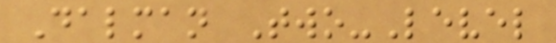Dalman Two-Level
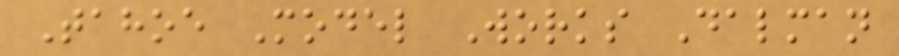Tahoe Model Works Dalman
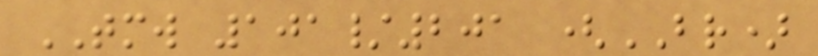TMW 101/201 (BR)
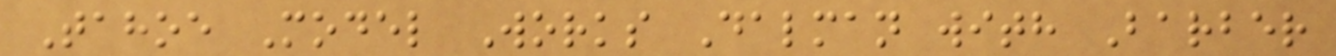Tahoe Model Works Dalman with Barber
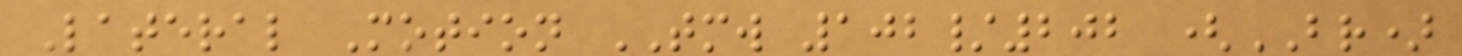Lateral Motion TMW 102/202 (BR)
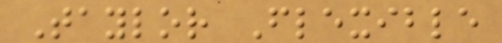Taylor Flexible
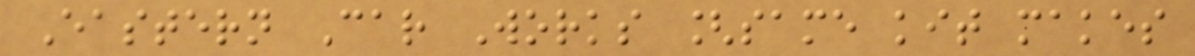Eastern Car Works [same kit makes
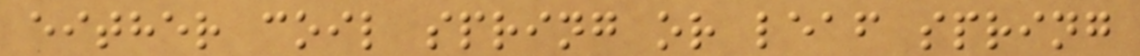either coil spring or leaf spring
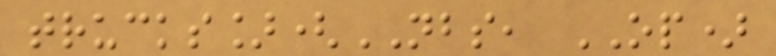trucks](NBS, OP)
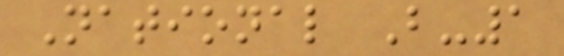National B-1
